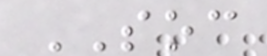SOC
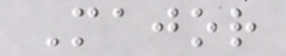Major
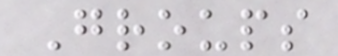Groups
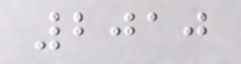2010
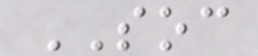SOC
